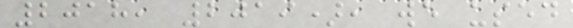2018, 2019), we used
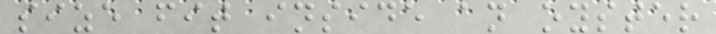size fit inside an oyster
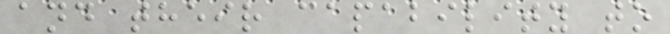and their capability to
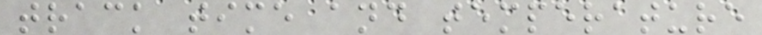track time and temperature
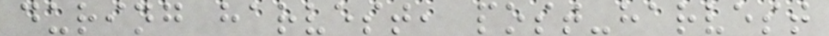during harvest, post-harvest
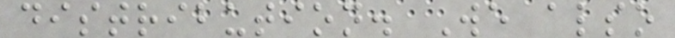distribution. We also
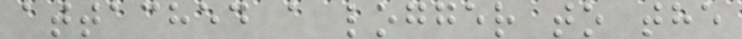attached a logger to the
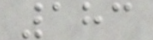183
